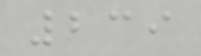239
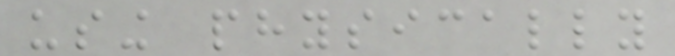using physically
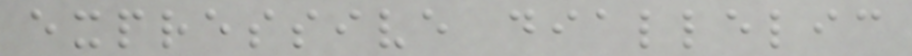expressive diallelic
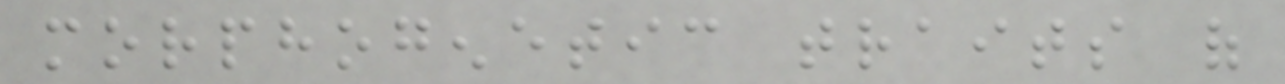morphogenetic traits of
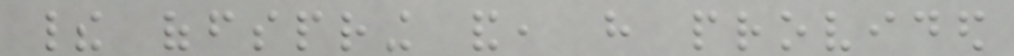their offspring and, have provided
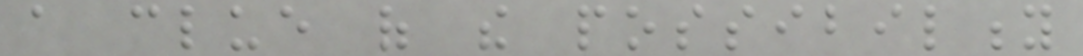a clue of the possibility
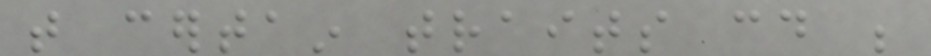that certain traits could be
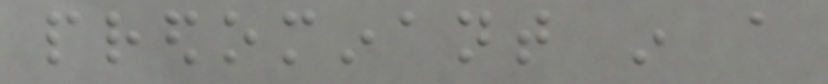predominant in a
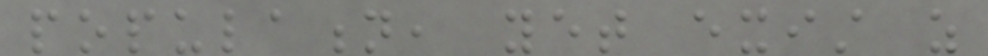population, yet exist as
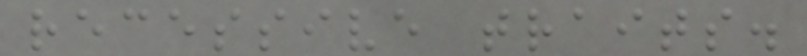recessive traits.
